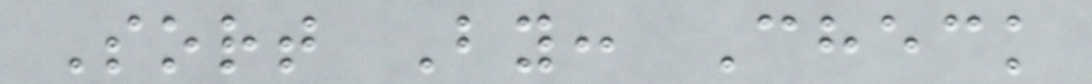Sort By: Check
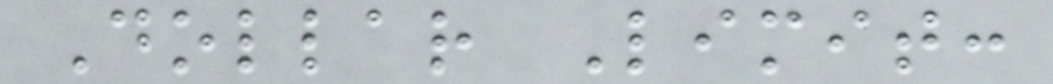Dollar Limit:
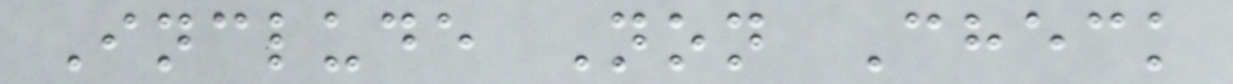Include Non Check
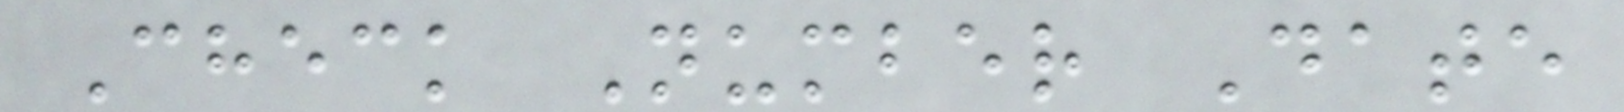Check Number Date
